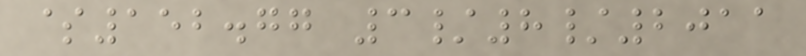$152.77 3/8/2011
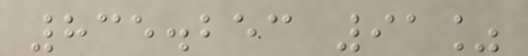835.253 91%
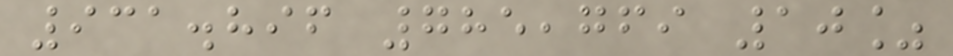931.896 785,769 10%
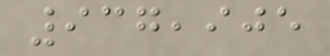937,905
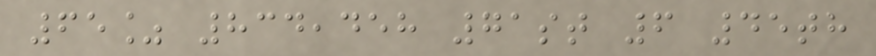65% 834,458 71st 6 45th
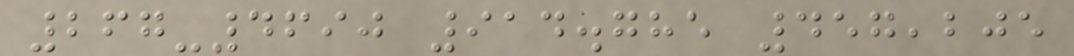267-4690 914.785 457,205
